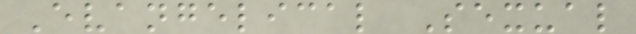Evangelical Sexual
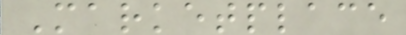Marketplace
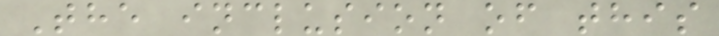The inclusion of this
